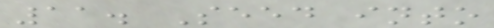11. Seed into
